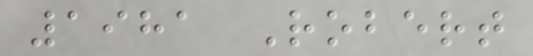1981 Robert
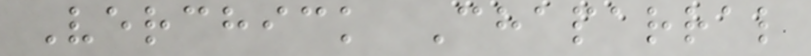Verchick Chaparral
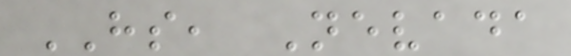HS, Nevada
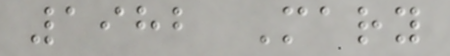1982 Mary
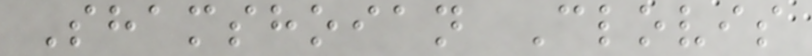Shamshoian Clovis
